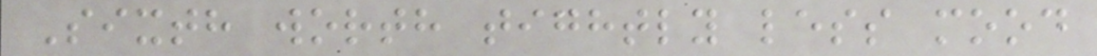Sixth worth tightly less mood
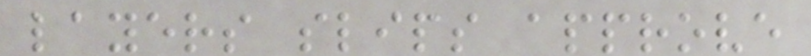layers slips approve
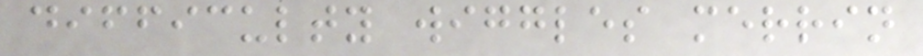difficulty wiggles merrin
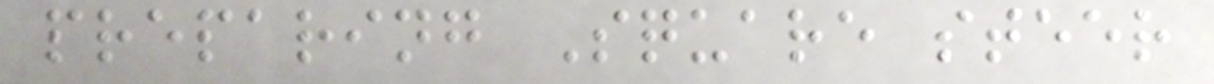preparing Square steer
